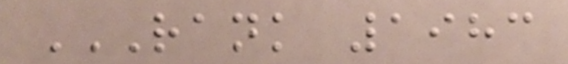RANK 1983
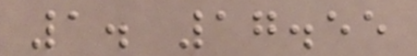1. 17.55
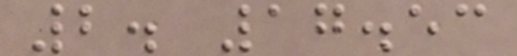2. 17.53
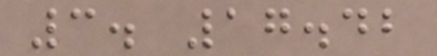3. 17.42
